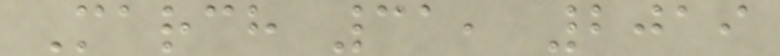March 31, 2019
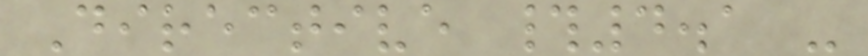Directive #4.1 -
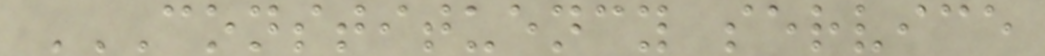CONSTITUENCY SERVICE
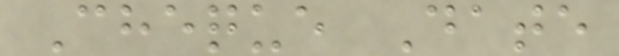Cheque Date
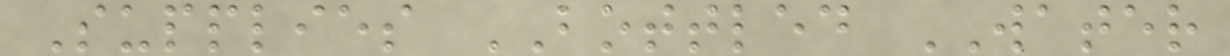Supplies BOTTLED WATER
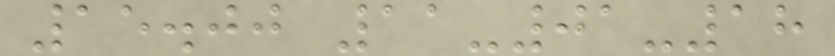15.00 11-01-18
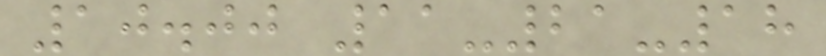10.00 11-21-18
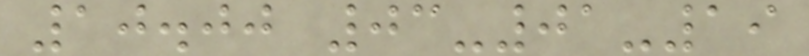10.00 03-01-19
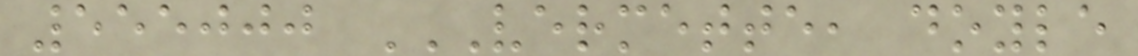555000 VERMETTE, DOYLE
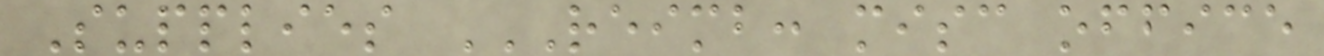Supplies REIMB: MISC OFFICE
